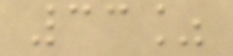33%
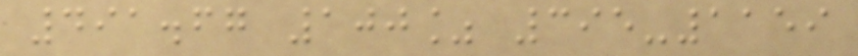491.67 100% 395-1159
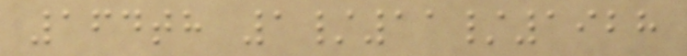164th 1/11/1928
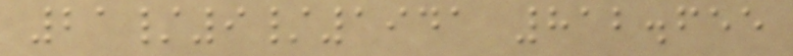21/9/1941 812.655
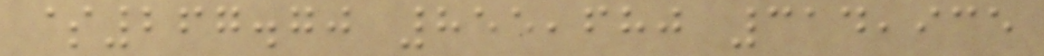$267.70 855,680 314,935
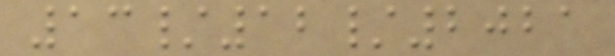13/12/2021
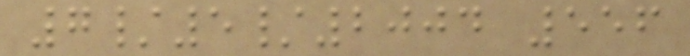7/5/2004 556
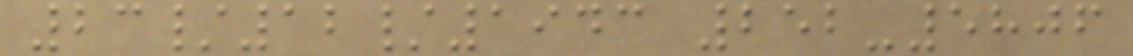23/12/1943 252-5806
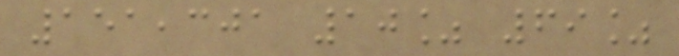151,301 10% 69%
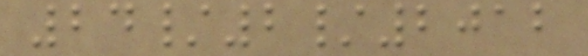24/2/2012
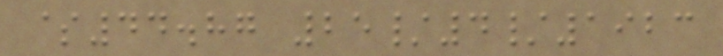$44.87 25/4/1923
